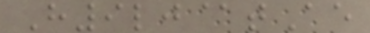H9lj@tAe
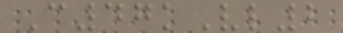C47kVl2
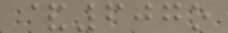&607o
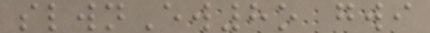slwnEw8o gwi
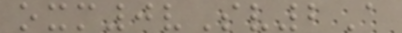oxm0vSv2A
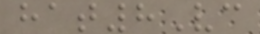hat8Vc
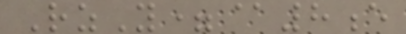RzY=@8e
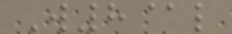W8@l
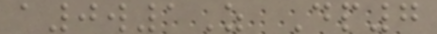a0w1Z Dp7
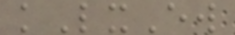kLxEw
